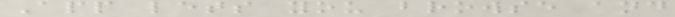App lets you browse and
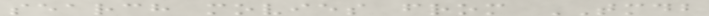search movies from TMDB
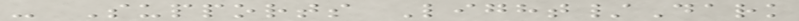- Supports Light/Dark
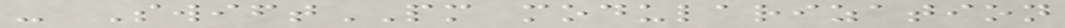- SwiftPM modularization
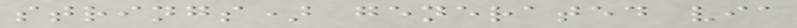strings) generated via
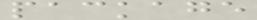package
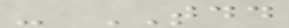- TDD
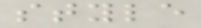style
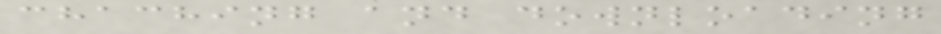chaching and downloading
